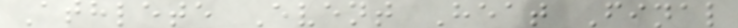Athlete Event Heat Final
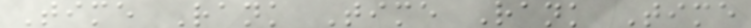Time Rank Time Rank Time
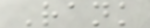Rank
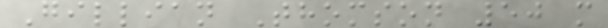Gillian Thomson 50 m
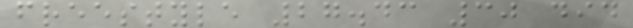freestyle 27.43 30 did
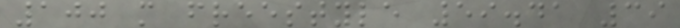100 m freestyle 59.41 39
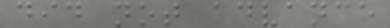did not advance
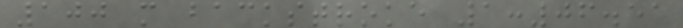100 m backstroke 1:06.51
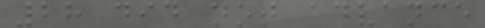28 did not advance
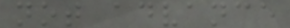not advance
